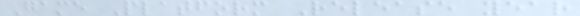Game Platform Release year
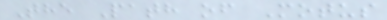The Path of Motus
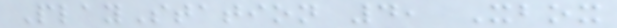PlayStation 4, Xbox
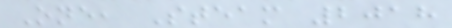One, Steam 2018
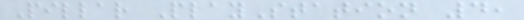Pillar PlayStation 4,
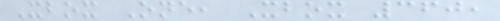Xbox One, Xbox 360,
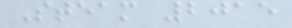Steam 2015
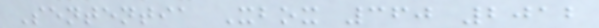Sententia Xbox 360 2012
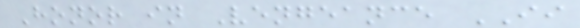Honor in Vengeance II
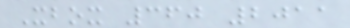Xbox 360 2011
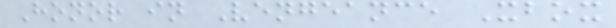Honor in Vengeance Xbox
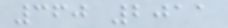360 2011
